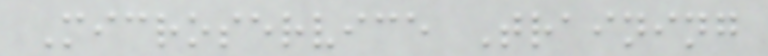Microservice Training
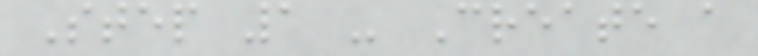Step 1 - Create a
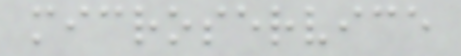microservice
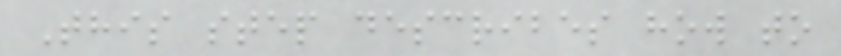This step describes how to
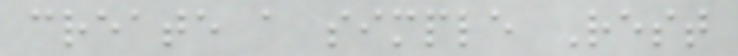create a simple Rest
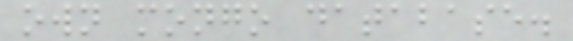own mongo database.
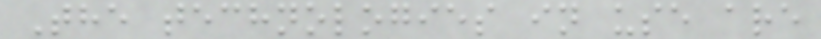The technologies in use are
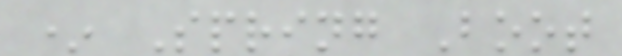* Spring Boot
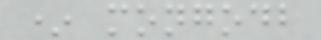* mongodb
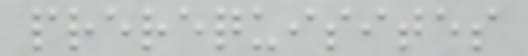prerequisites
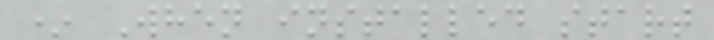* When installed start
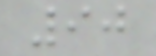90
